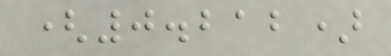(0.212)
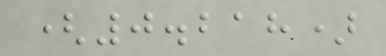(0.218)
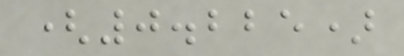(0.225)
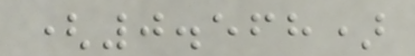(0.568)
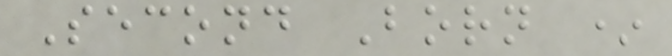Second Born *
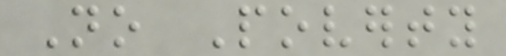No Poverty
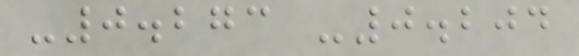-0.273 -0.204
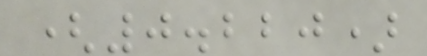(0.220)
